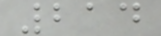214
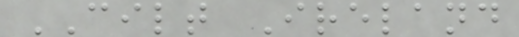CILT Ireland
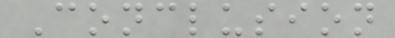Conclusion
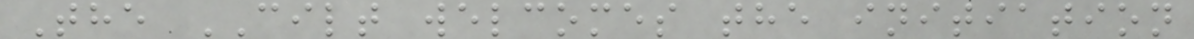The CILT welcomes the initiation
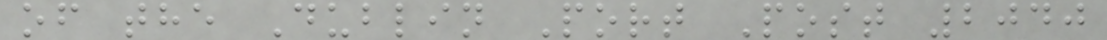of the Dublin Port Post 2040
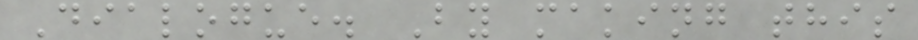Dialogue. By making this
